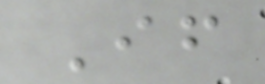If
